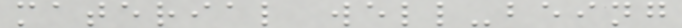material well-being
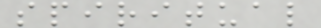spiritual
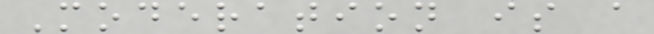Moderation is a
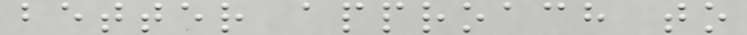better approach to
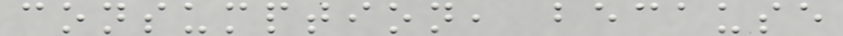consumption, because
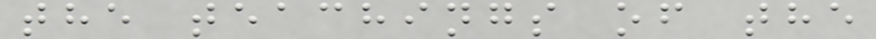the teachings of the
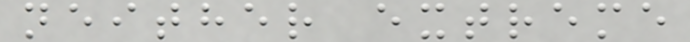neither extreme
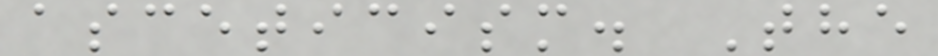asceticism. The
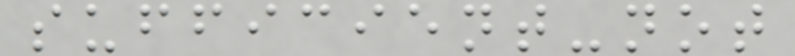sufficient-not
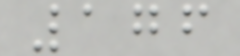176
